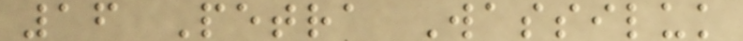16 Petra Wassiluk
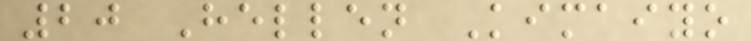20 Hellen Kimaiyo
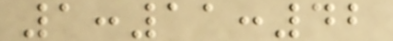1:11:42
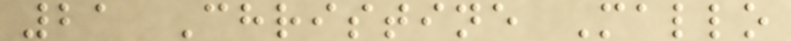21 Christine Mallo
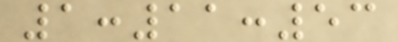1:11:53
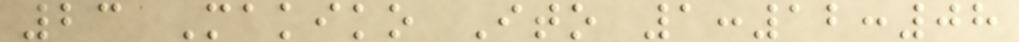23 Makiko Ito 1:12:08
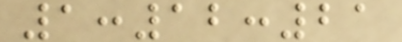1:12:21
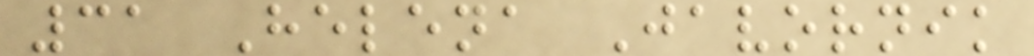31 Helena Javornik
